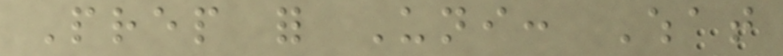Prep for Uni: What
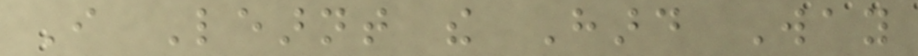I Learnt the Hard Way
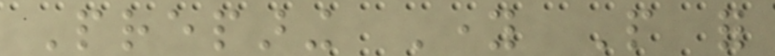Preparing Young People for
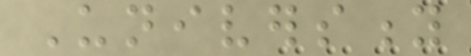University
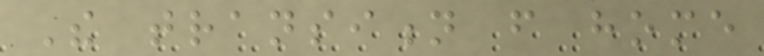The transition from home
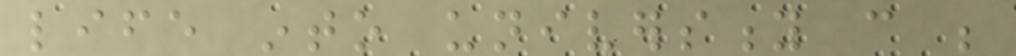life into university can be
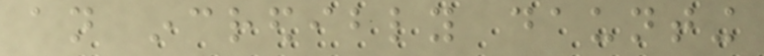an incredibly daunting
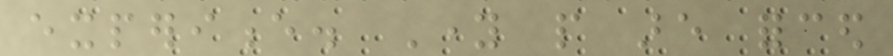experience. Young people are forced
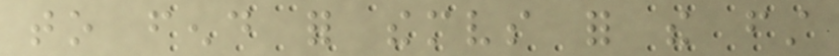to fend for themselves for the first
